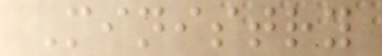Ministry
